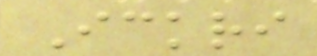Ickri
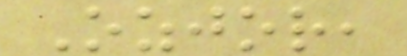Ozjor,
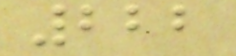222
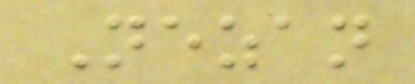Nezan
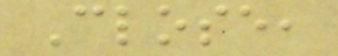Close,
